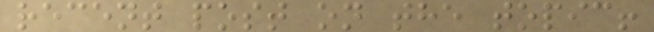recent post on the topic!
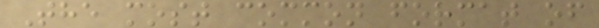The most common format of
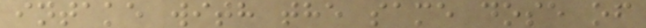intake with the same dose of
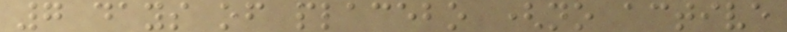7 days of placebo (no active
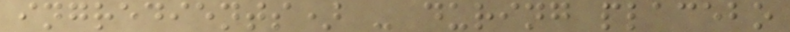ingredients) - during placebo
